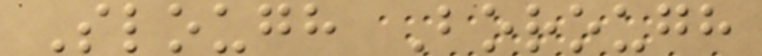Slough Borough
